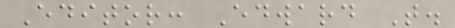Editor: Edward T.
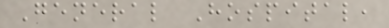General Hospital,
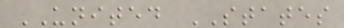UNITED STATES
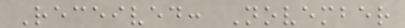Received: November
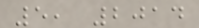5, 2014
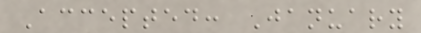Accepted: January
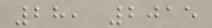28, 2015
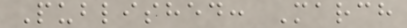Published: March
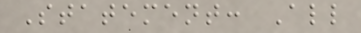Statement: All
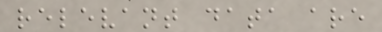relevant data are
